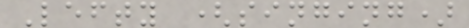Lefty (singing)
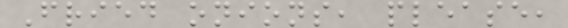Fried onions, please,
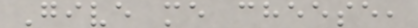Give me cheese,
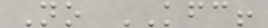No KFC!
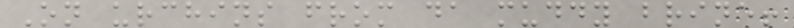On urchins from da muddy brine!
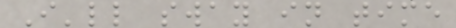I'll sway in time
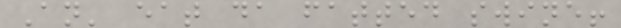An' eat da fatted swine!
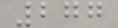277
